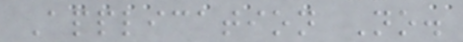Application No.
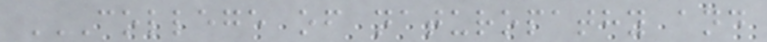COLLEGE OF NATUROPATHY AND
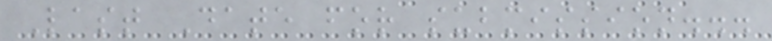Last Date for submission...
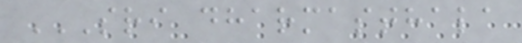SRI DHARMASTHALA
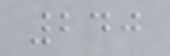240
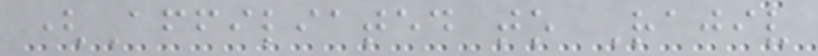(Affiliated to Rajiv
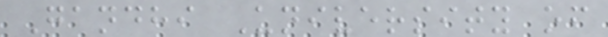Gandhi University of
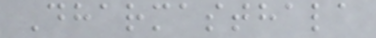Dharmasthala
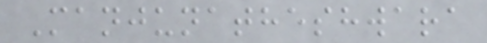Manjunatheshwara
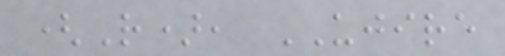(R), UJIRE
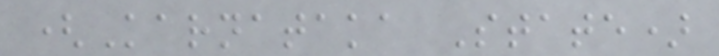(Karnataka State)
